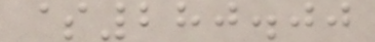$280.00
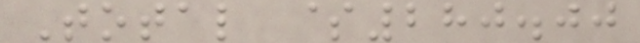Total $280.00
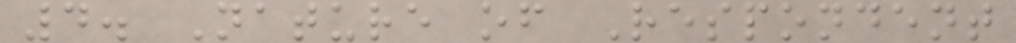4. Nature of Respondent
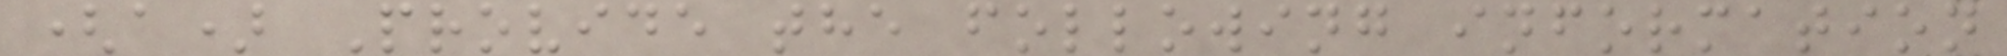(a) Provide the following information
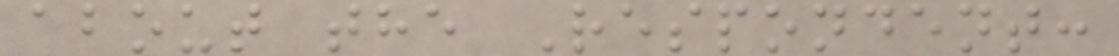about the Respondent:
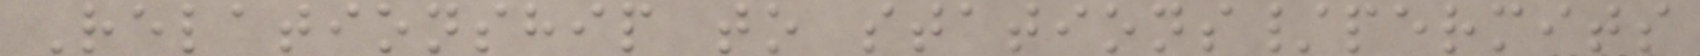Relationship to stations/permits
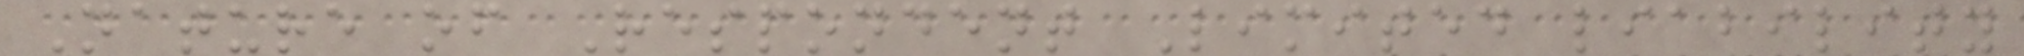Nature of Respondent Limited liability
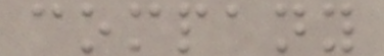company
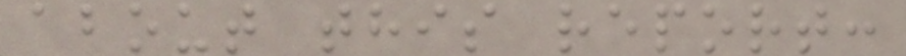about this report:
